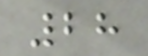28
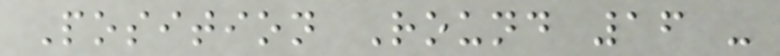Position Round 16 -
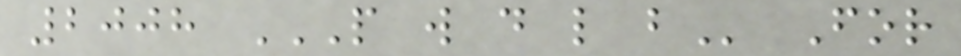2008 P W D L B For
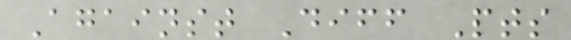Against Diff Pts
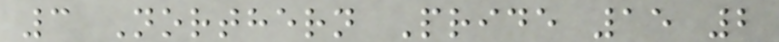3 Northern Pride 15 2
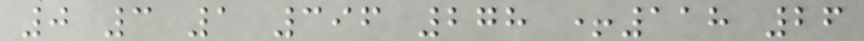0 3 1 396 278 +118 26
